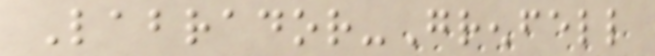Labrador-Grenfell
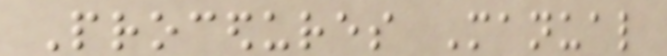Procedures Manual
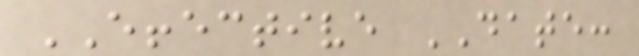EFFECTIVE DATE:
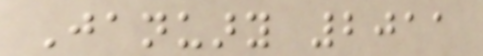January 2011
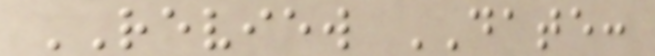REVIEW DATE:
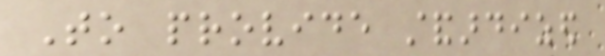To provide standardized
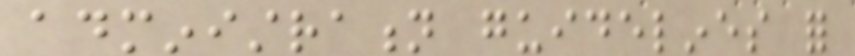administration guidelines for
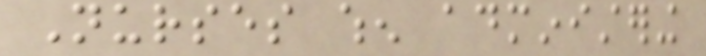Nurses when administering
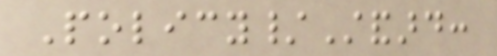Policy/Standard:
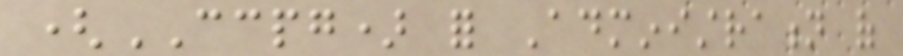(CCPG) for Administration of
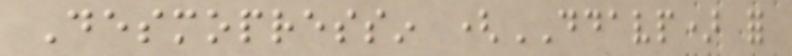Desmopressin (DDAVP) for
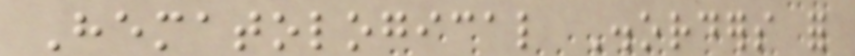Hematological Disorders for
